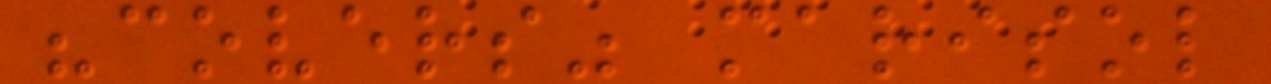"covers" marisol
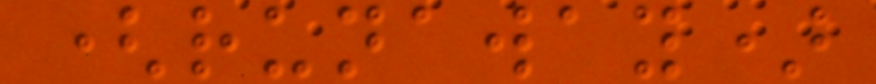(runaway)
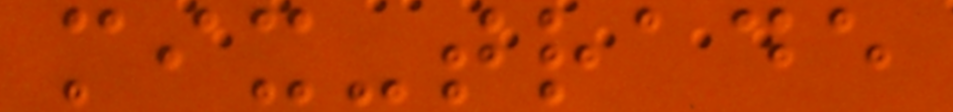mix-trade
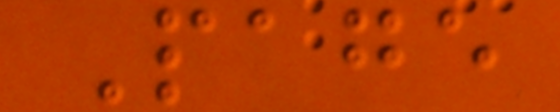Page
